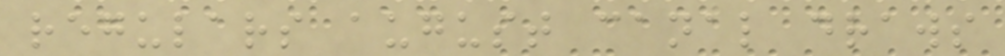regulars august canal draws
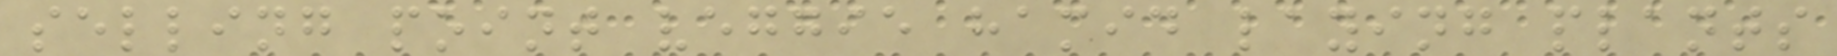selling point veggie hamid laying plants
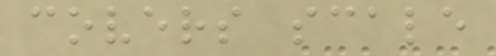covers scale
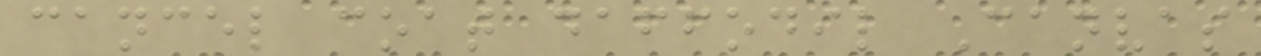cancel coat daffodil Canvas
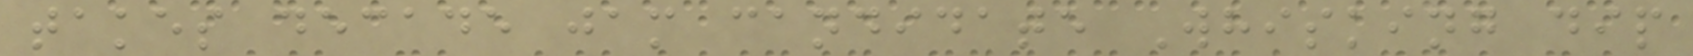takes decade jam candidate Whisking dip
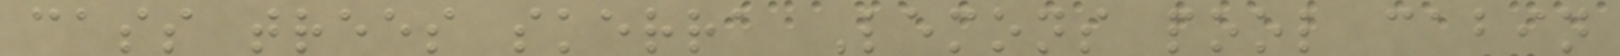cass trees skerra Lemons pool cabin
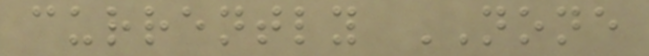currently NONE
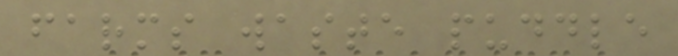farms waste puddle
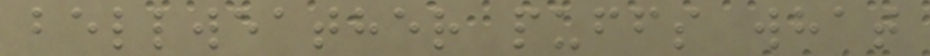bellweather puffs what
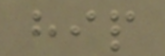hip
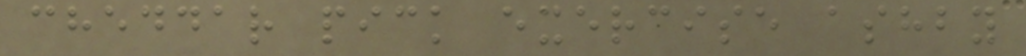cheddar pick exercise ashby
